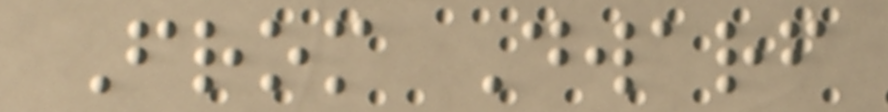From Dwarf
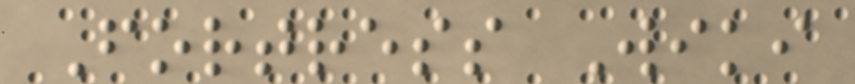Fortress Wiki
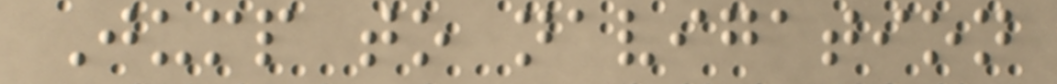Jump to navigation
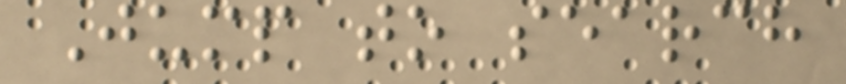Jump to search
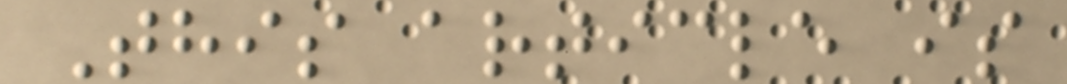This article is
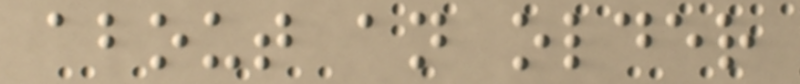about an older
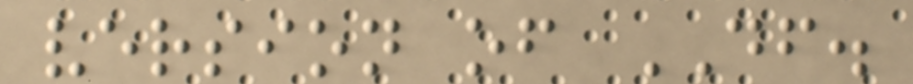version of DF.
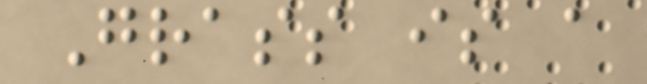Grass is a
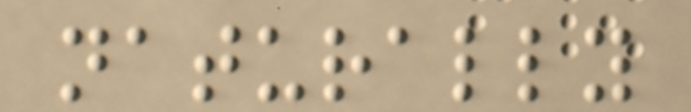naturally
